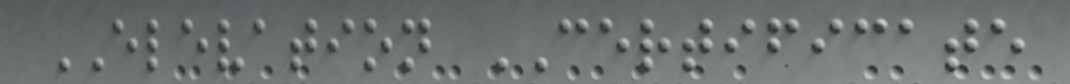ELEVATION CERTIFICATE
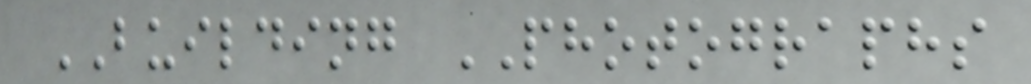BUILDING PHOTOGRAPHS
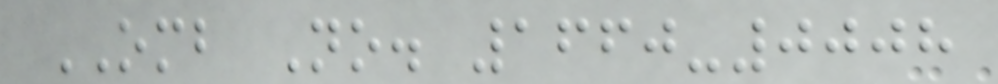OMB No. 1660-0008
